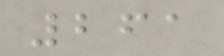261
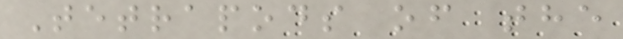Tetrapods of the
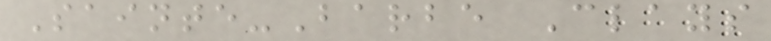Sainte-Barbe Clays
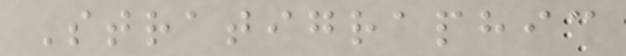Stratigraphic
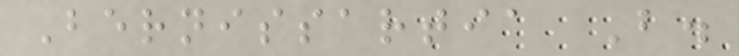Bernissartia B.
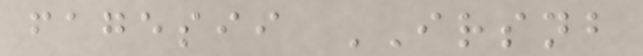fagesii IRSNB
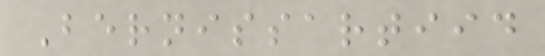Bernissartiid
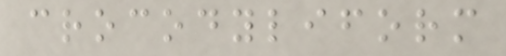crocodyliform
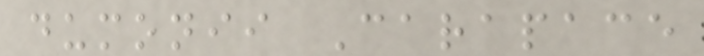dumonii Carapace
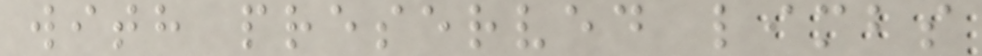with preserved limbs
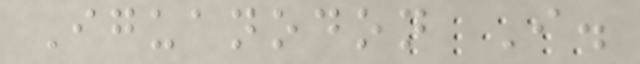Iguanodon I.
